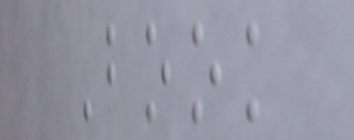Book
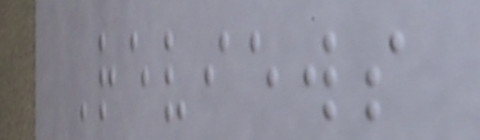Reviews
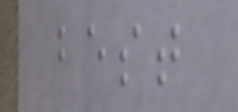best
